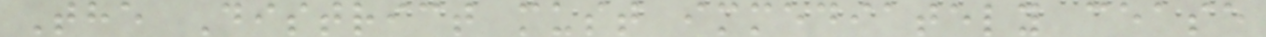The District must immediately cease
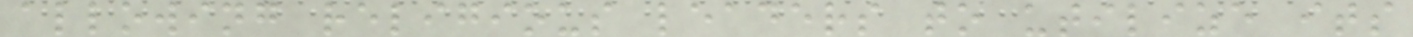allowing religious leaders to utilize its
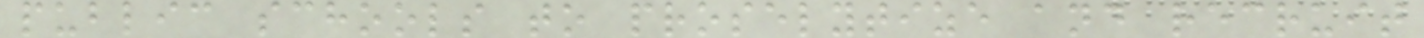public schools to proselytize and recruit
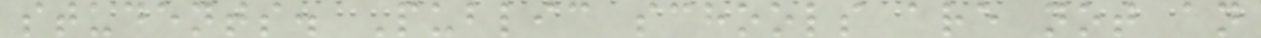students. Public schools are not an
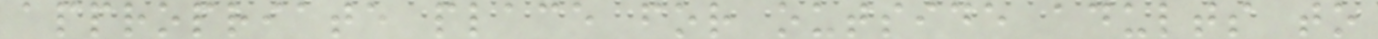appropriate place for outside adults to
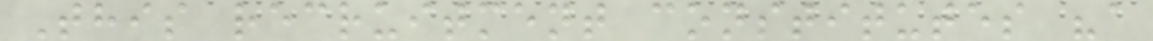This recruitment constitutes "a
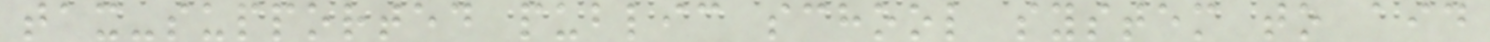tax-supported public school system to aid
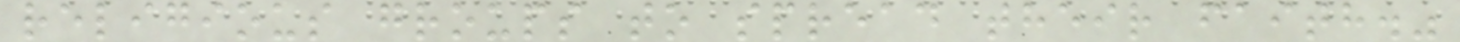religious groups to spread their faith."
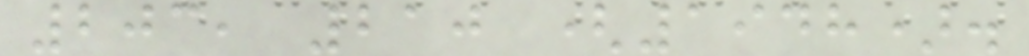203, 210 (1948).
